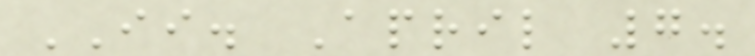II. April 7.
